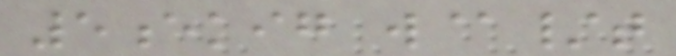5ekig w@/t
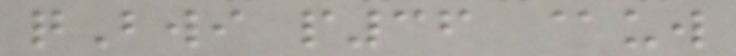qBwi p36 @uw
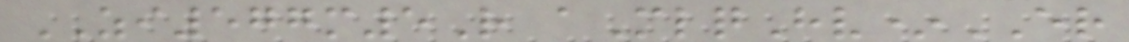ZI577m5R aMlqHv*ER
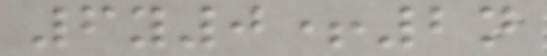6y0+2n
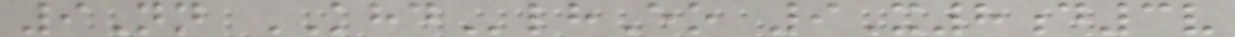9Nn KHDlhEo 9X8d3v
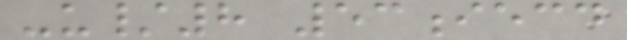-u/8 53iecd
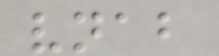vnab
